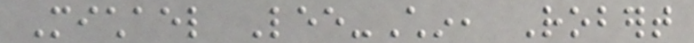Michael Lee-Chin, Robert
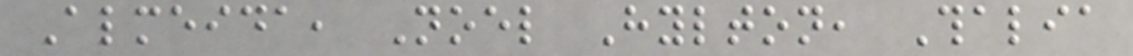Almeida, Noel Hylton, Thalia
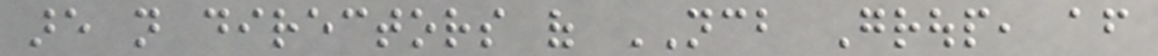are not directors of NCB Group, after
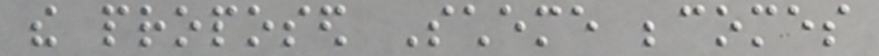the proposed Scheme becomes
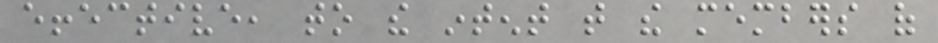effective, to the intent that the members of
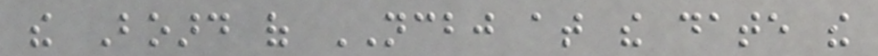the Board of NCBJ at the date the
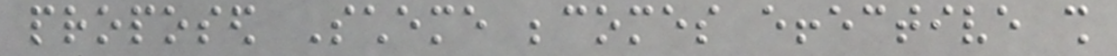proposed Scheme becomes effective shall
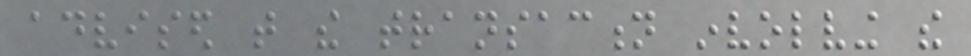advised that the transaction involving the
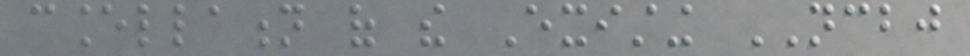cancellation of the Existing NCBJ
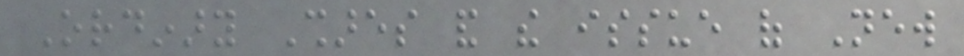Ordinary Shares and the issue of New
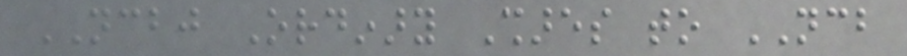NCBJ Ordinary Shares to NCB
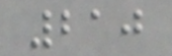210
